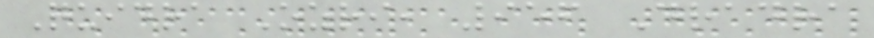Quidra Ozri, 956 Dradra
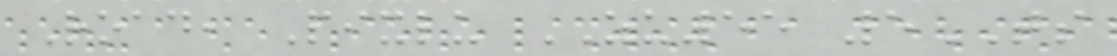Road, Pixlu ZU55 5TS
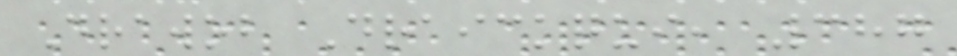Drawob Draickqui, 387
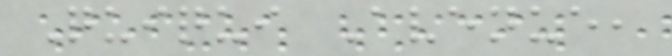Quiqui Avenue,
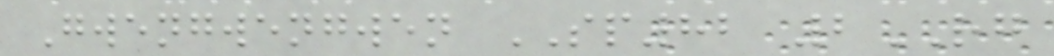Gwengwengwen SP82 2RG
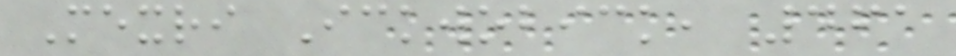Mexri Ickwobick, 461
